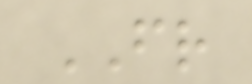FR
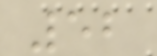52
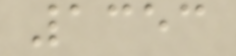1353
